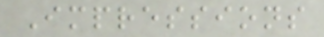Impressions
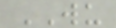WU
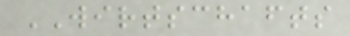WIRTSCHAFTS
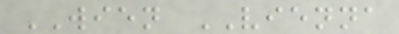WIEN VIENNA
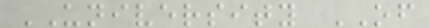UNIVERSITY OF
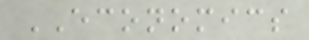ECONOMICS
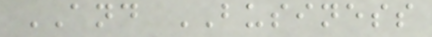AND BUSINESS
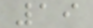19
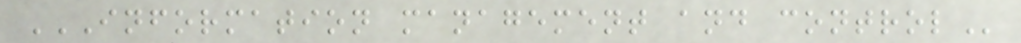INFORMATION MANAGEMENT AND CONTROL
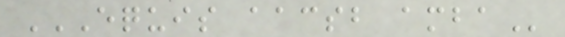EQUIS AACSB AMBA
